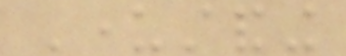Understanding
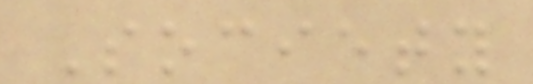Society
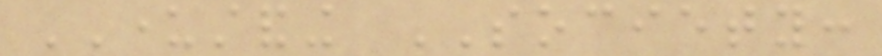UNDERSTANDING SOCIETY:
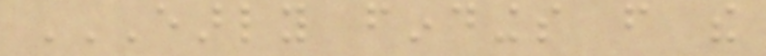EARLY FINDINGS FROM THE
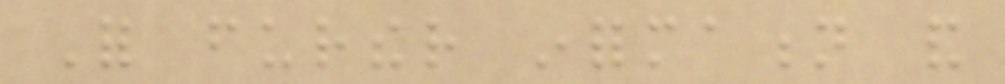For further information and
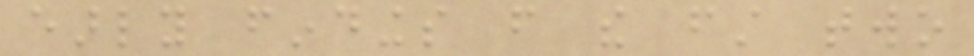early findings from the first two
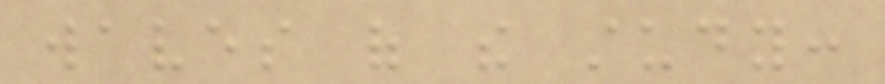waves of the study:
